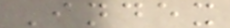Index
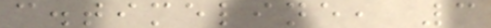c.timeline, 3
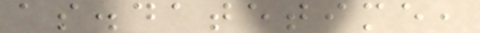as.datetime,
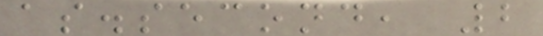as.second, 2
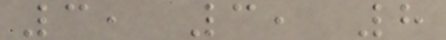3, 3, 8
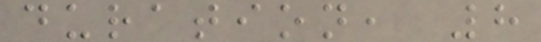duration, 8
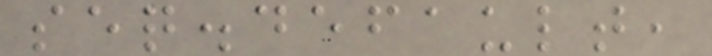seq.default,
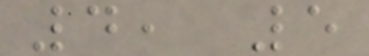4, 5
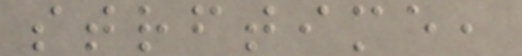strftime,
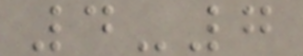4-7
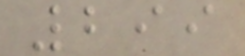299
